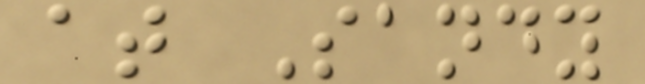at Sandy
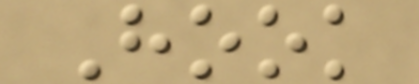Hook
